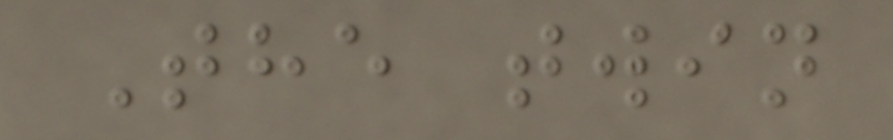The twin
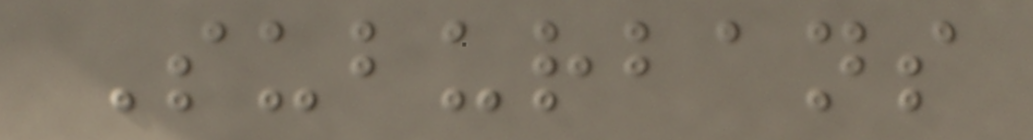Suburbans
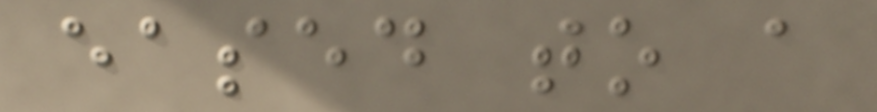eased to a
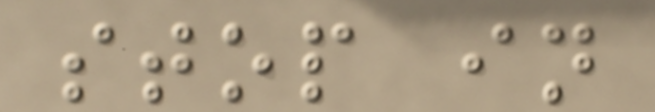stop in
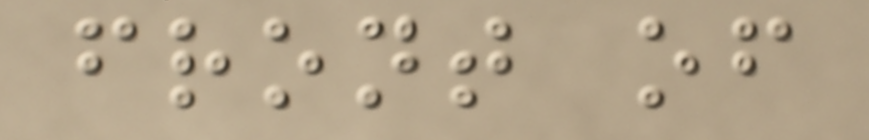front of
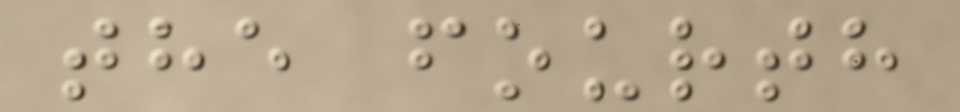the fourth
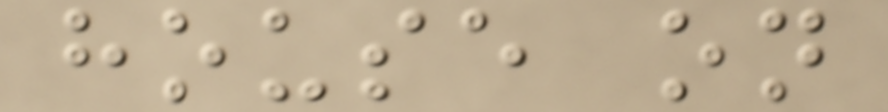house on
